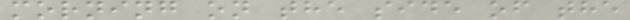morning on the side of the
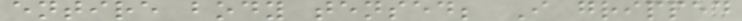entire body tensed; I gripped
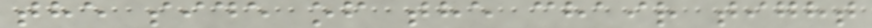the side of the chair tight
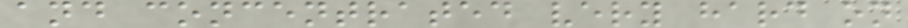and concentrated very hard on
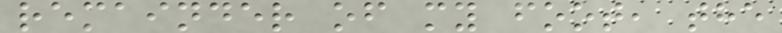remainder of my foot, the
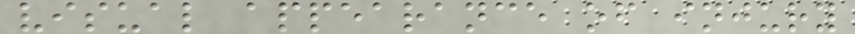visual appearance of injury
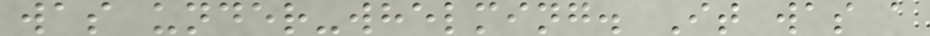was under-whelming. It was a
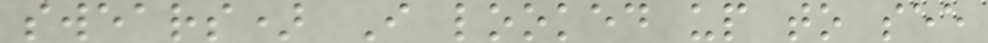swears) I looked up to see
